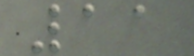11
